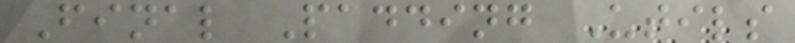Final Padding Utils
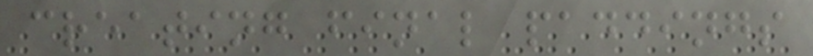creating final paddings
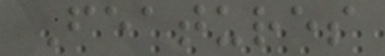Features
